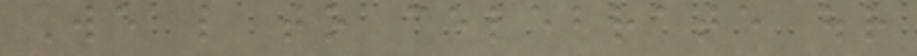We like to celebrate our
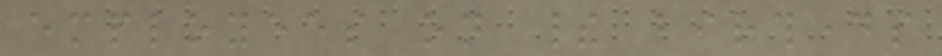employees on their birthdays
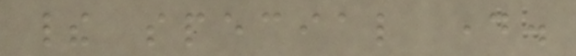their special day.
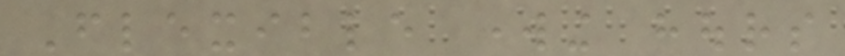Flexible working hours
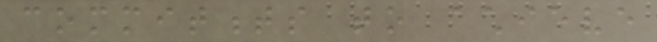commitments to achieve
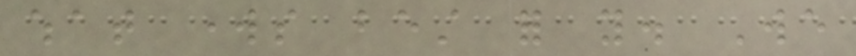what works best for you. We
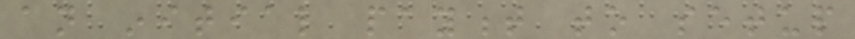an initial payment to setup
